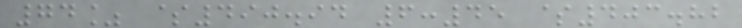74% $490.94 6:45 $403.82
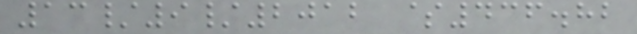13/9/2012 $436.82
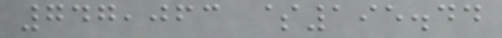747,063 $195.44
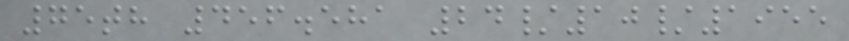75th 456.581 24/10/1955
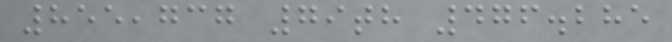855,737 79th 476.285
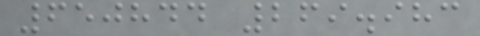650844 269.983
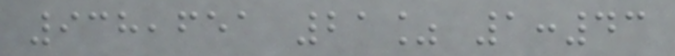938,651 21% 1:43
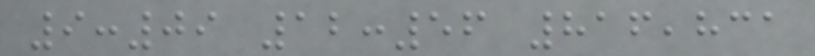9:09 12:56 816,831
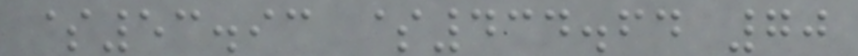$53.93 $434.64 70
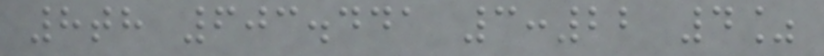8th 603.441 3:22 4%
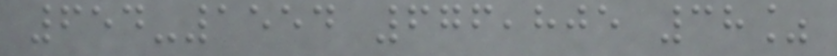654-1554 676,805 38%
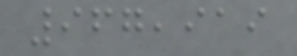967,919
